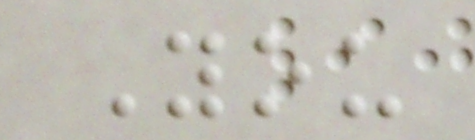You
